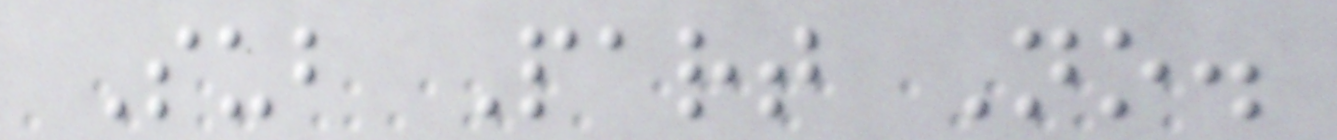Sub Part No.
